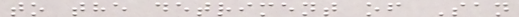to the detriment of San
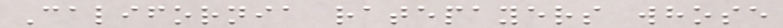California ratepayers whose
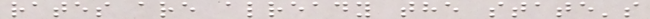rates are already the state's
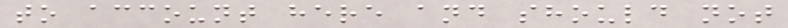to account here and should not
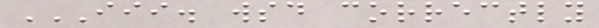III. WSD CORRECTLY
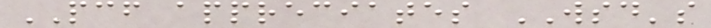PCF appreciates WSD's
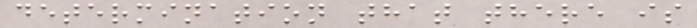determination that there is
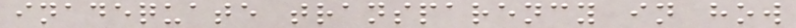inadequate transparency in how
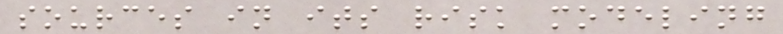sources in its risk modeling
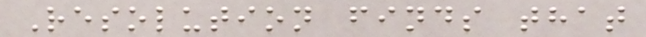Resolution finds that
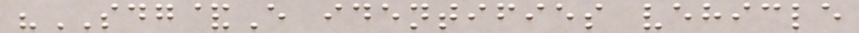"SDG&E identifies vehicle
